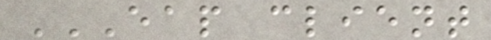EAP CLIENT
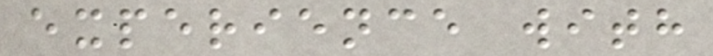experience with
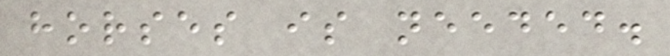horses is needed.
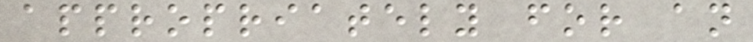appropriately for an
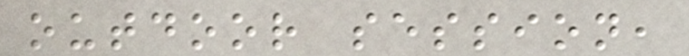outdoor session,
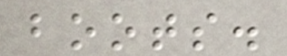boots.
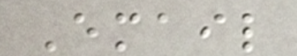Email
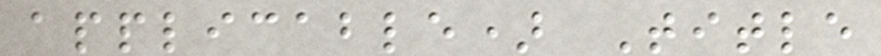applicable) Title
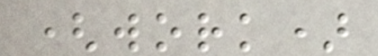(work)
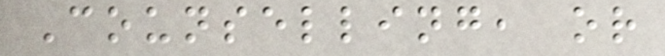Counselling, or
